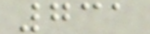731
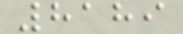8189
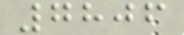7806
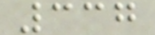337
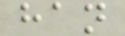han
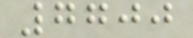7700
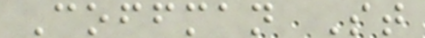Coffman St
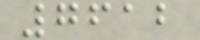7612
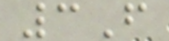3F
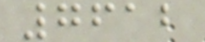7612
